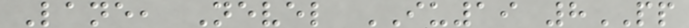Lane, Nevel IU19 8PP
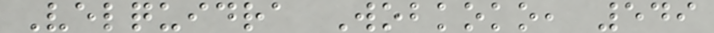Velquidra Wobkoko, 549
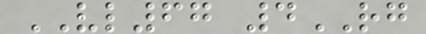VL67 4RG
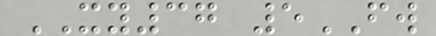XY37 5FW
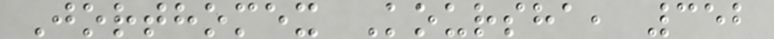Jorthomex Koursha, 352
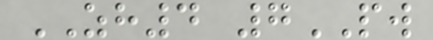ZH4 7PW
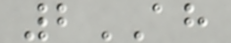2AH
